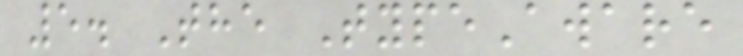5. The TypeAware
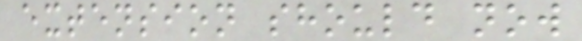extension should now
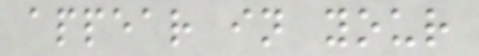appear in your
